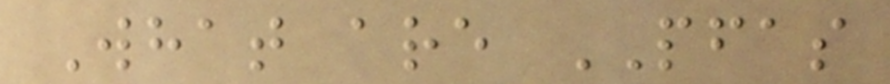What are PFAS
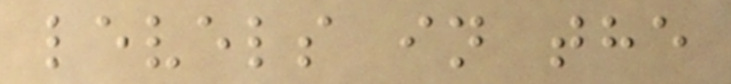levels in the
